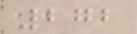272
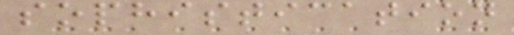sophistication
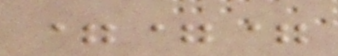===
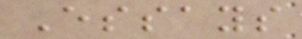Essays
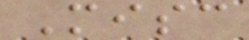Misc
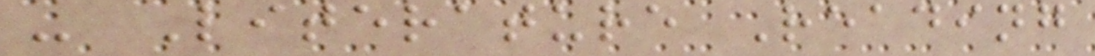- Literature Reading
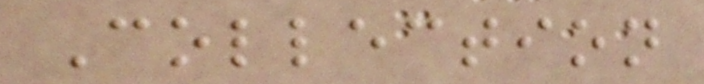Collection
